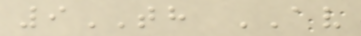9TH AV
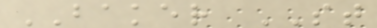BAKER ST
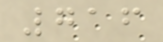716
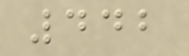442
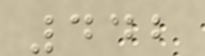442
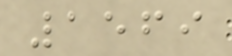1569
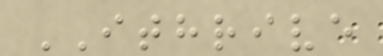ITHRIVE
